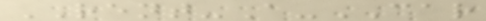RENT-A-CAR
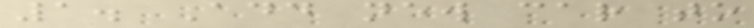1. Add new car to
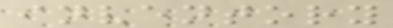inventory
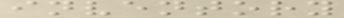inventory
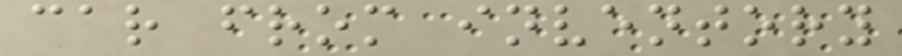car from inventory
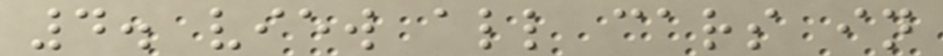4. view all cars in
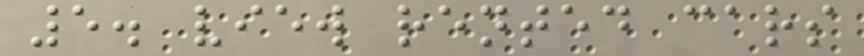5. view rented cars
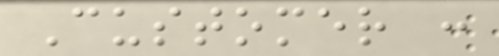Customer :
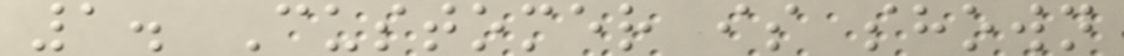1. Customer is shown
